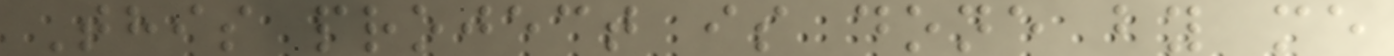This project is done by me
